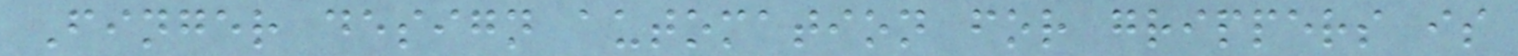Finger design automation for grippers is
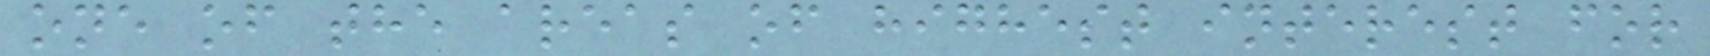one of the areas of highest interest for
